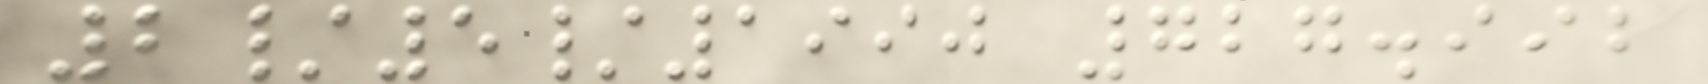2/5/1990 727.992
